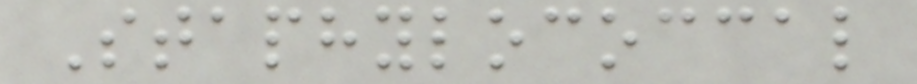Staphylococcal
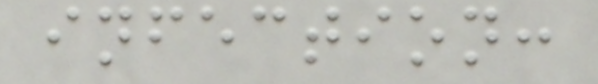infection:
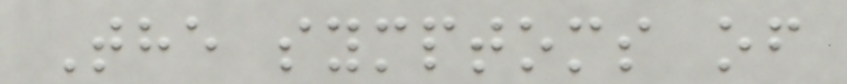The symptoms of
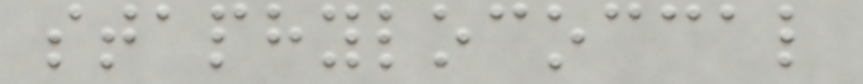staphylococcal
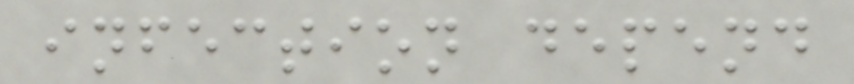infection depend
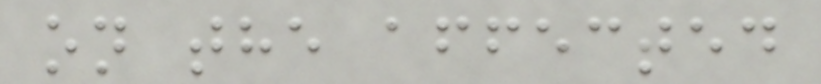on the affected
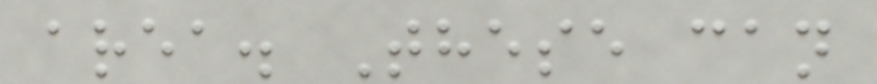area. These can
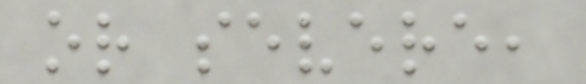or severe,
